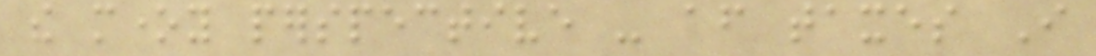the money perspective - after taxes I
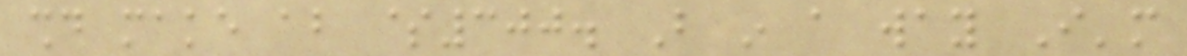should make about $300. But in a way I'm
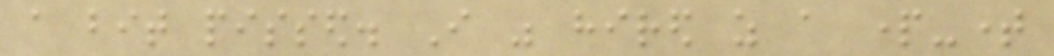a bit pissed. I was hired as a part-time
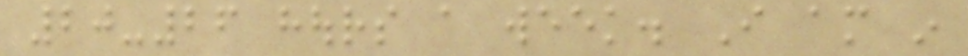20-26 hours a week. I am in
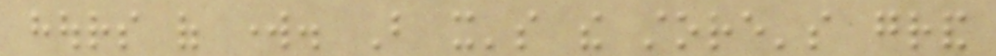hours of work. But it's the store's grand
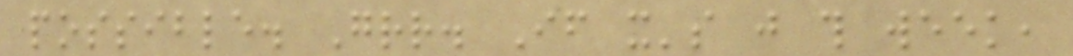possible. Grr. If it's just this week,
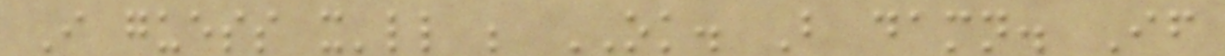I guess it'll be OK. But damn. If
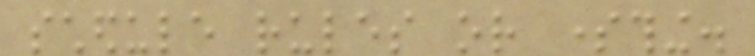schedule rules or something.
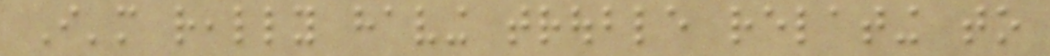I'm really having trouble relating to
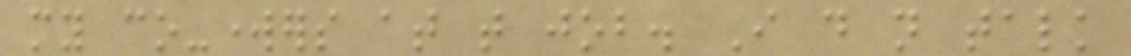my co-workers at that job. I do not talk
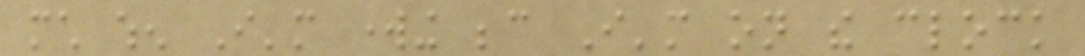much when I'm working because I'm on the clock
